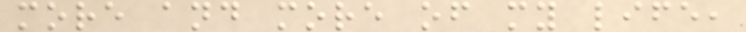more and more of my life,
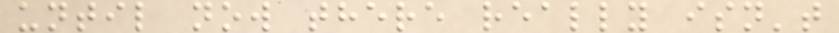until now there really isn't
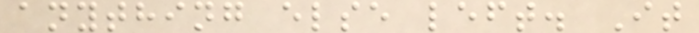anything else left. It
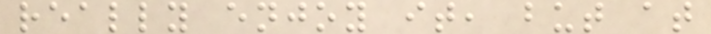really enjoy it, but at
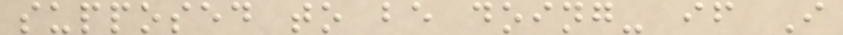supposed to be doing- if I
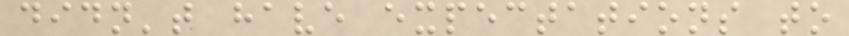didn't have expectations to
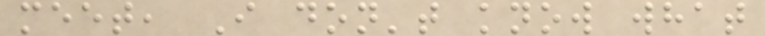meet, I don't know what
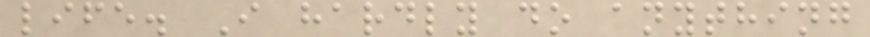life. I hardly do anything
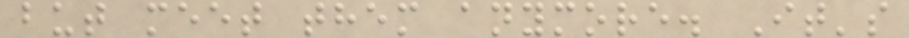but meet them anymore. It's
